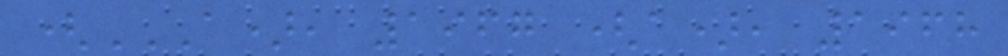(A), 1967 (A), 1968
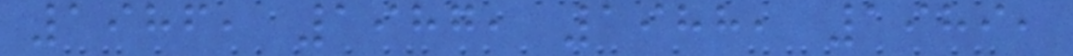1986, 1987, 1988, 1989,
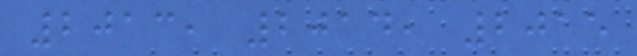2013, 2014, 2015
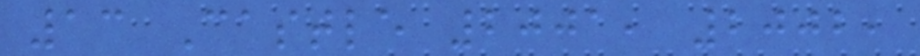13 Castle 2001, 2002,
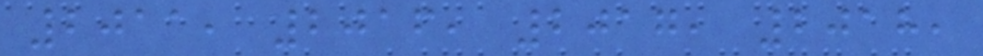2011, 2016, 2017, 2018,
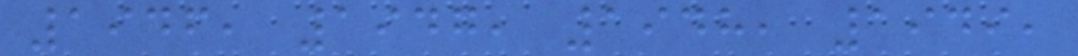1946, 1947, 1948, 1949,
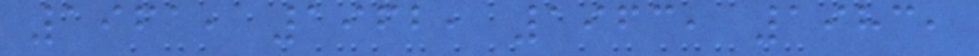1961, 1962, 1963, 1983,
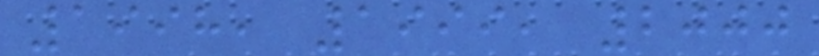1998, 1999, 2000
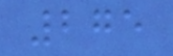275
